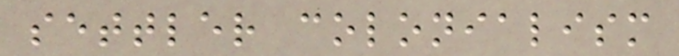settler colonialism
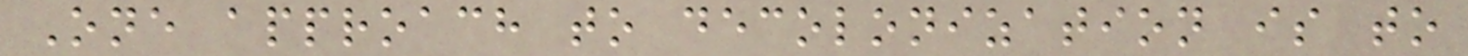One approach to decolonization is to
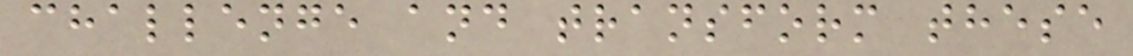challenge and transform these
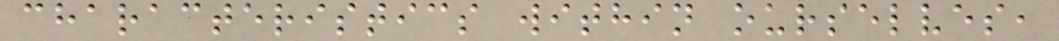characteristics within ourselves,
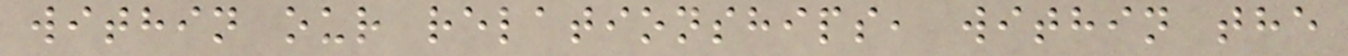within our relationships, within the
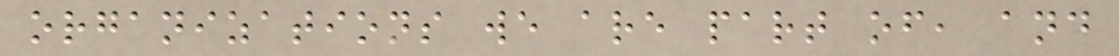organizations we are part of, and
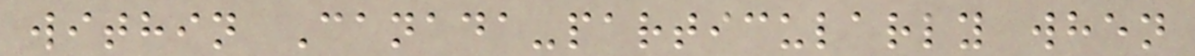within Canada-particularly when
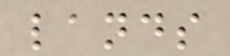lands
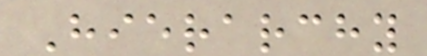Hierarchy
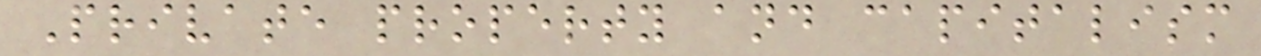Private property and capitalism
